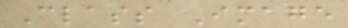Class Image
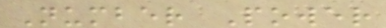Number Power
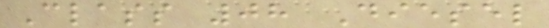Class 08 Diesel
